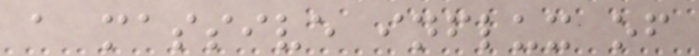a massive influx of
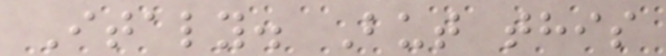Italy. But this
